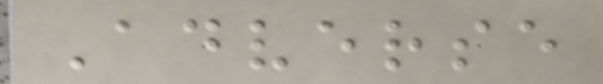Adverse
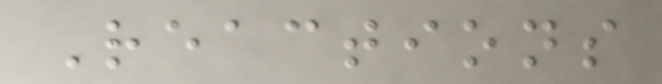Reactions
